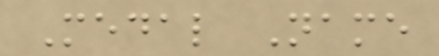Medal Name
